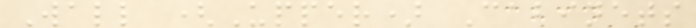Wall (Upper) Cabinets
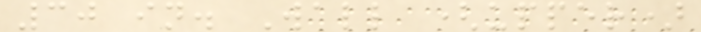30 in. Wall (upper)
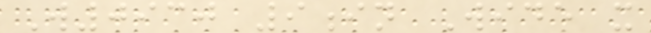W0930 9in Wide x
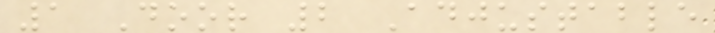1 Door 2 Adjustable
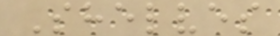Shelves
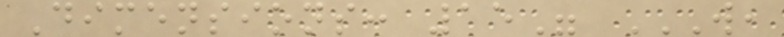Dimensions: 15" W,
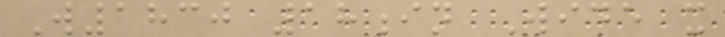W1830 18in Wide x
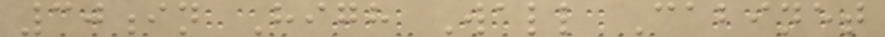30in High Wall Cabinet
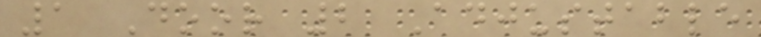1 Door 2 Adjustable
